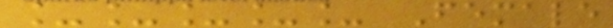_____ Female
